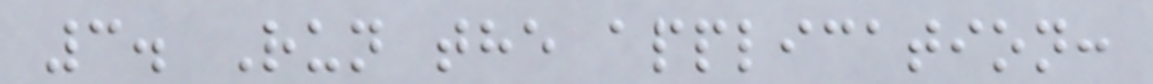3. Run the application:
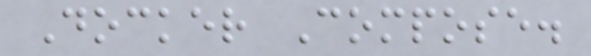Docker Compose.
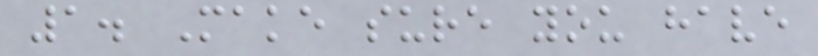1. Make sure you have
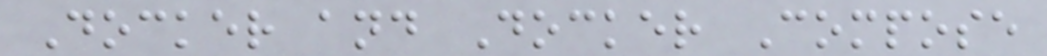Docker and Docker Compose
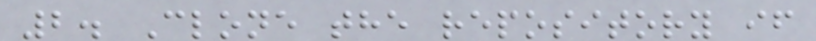2. Clone the repository if
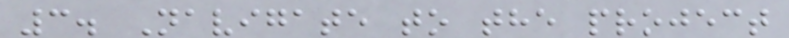3. Navigate to the project
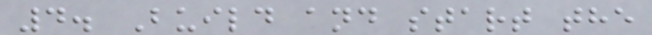4. Build and start the
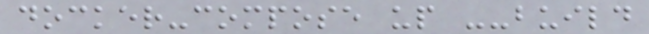docker-compose up --build
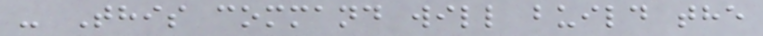- This command will build the
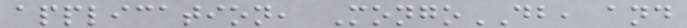application, MongoDB, and
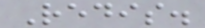Redis.
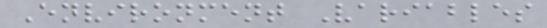Environment Variables
